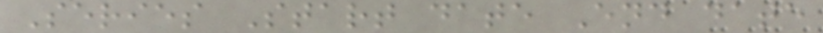Series Start date End date
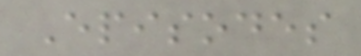Episodes
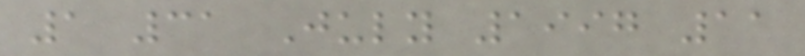1 31 July 1997 11
